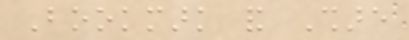Bookmark and Share
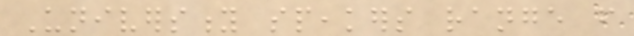University speakers range from
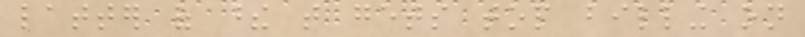latter of these that gets top billing on
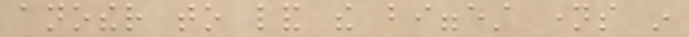another to land the biggest names in
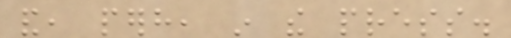and, perhaps, in the press.
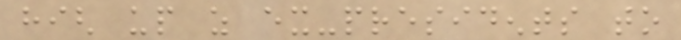high up as ex-presidents to
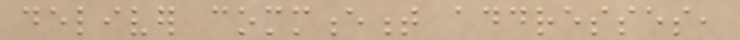deliver commencement addresses,
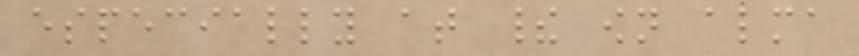especially at their own alma
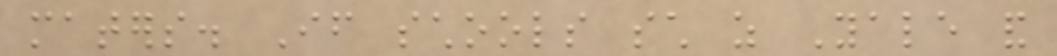maters. If schools such as Yale and
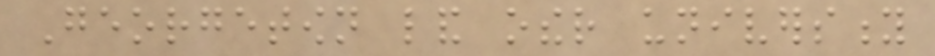Georgetown land other university
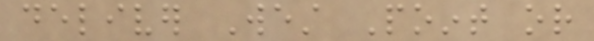deliver West Point or
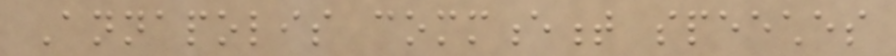Annapolis commencement speeches
